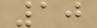10
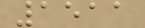1511
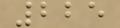225
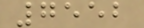7552
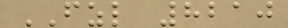FZL 8210
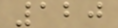120
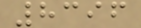8396
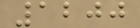1200
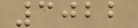3022
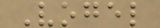Vogel
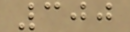300
